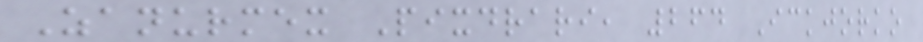Zanurmex Pixdrari, 264 Ickjorko
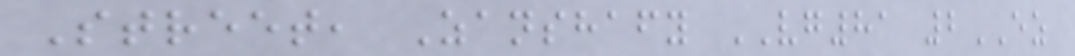Street, Zanshafy VG81 2EZ
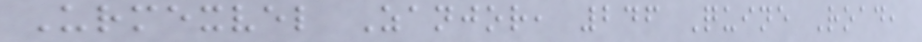Urmexvel Zanjor, 246 Quine Road,
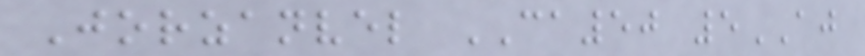Jorzanvel CA50 5AJ
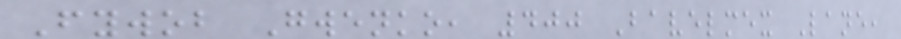Fywob Gwenko, 400 Bavelmex Lane,
